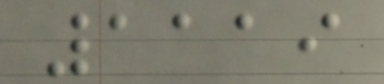1119
